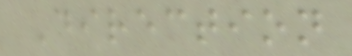Direction
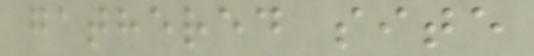gathered site
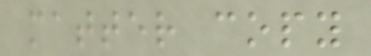matter copy
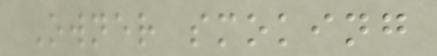Owner smoking
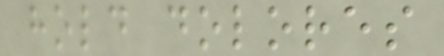hold dolores
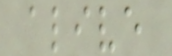alive
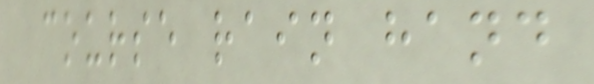course rain hand
